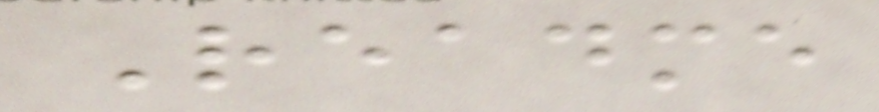Readme
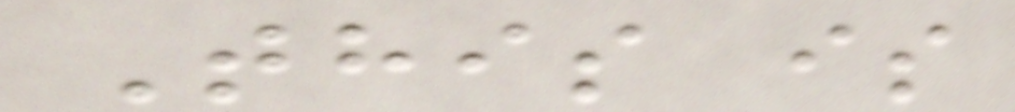This is
